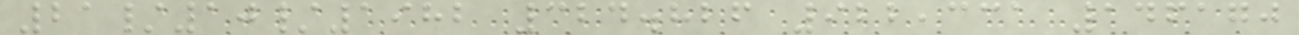21/10/1982 324.826 922,331 146170
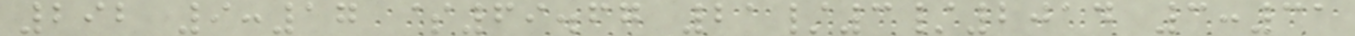292 9:17 $69.67 21/3/2014 3:31
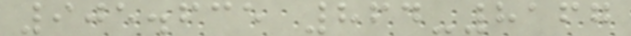905.635 864-8167
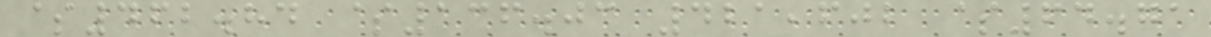$462.84 $136.03 421,602 $64.71
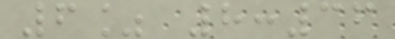6% 8:36
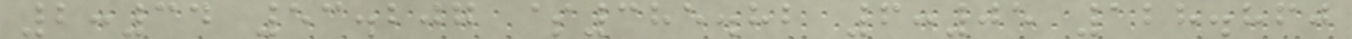2:34 53.207 $385.82 6:05 128.860
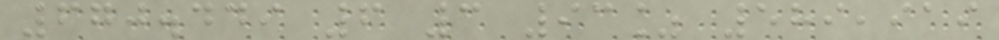670.449 6 3 93% 589,919
